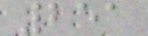251
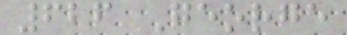626 George
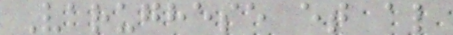Varughese et al
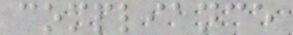compliance
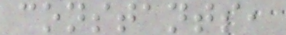constants,
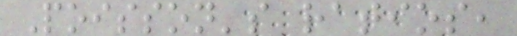Poisson's ratios,
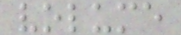volume
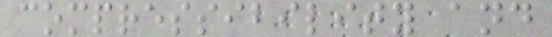compressibility and
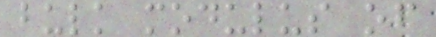bulk modulus of
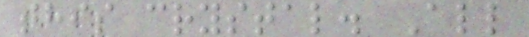this crystal. All
